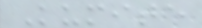Kumite
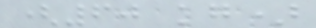(60 kg)
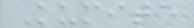Kumite
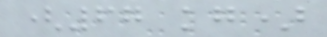(67 kg)
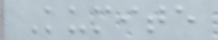Kumite
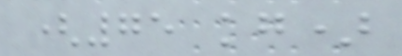(75 kg)
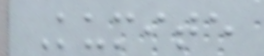Kumite
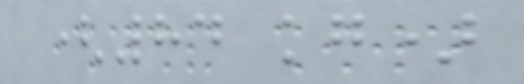(84 kg)
